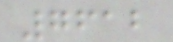7612
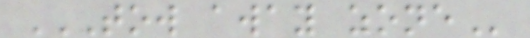TOW AWAY ZONE
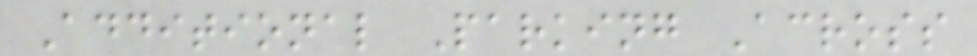Additional Parking Across
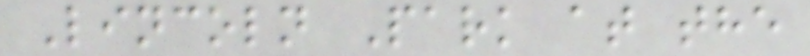Lincoln Park at the
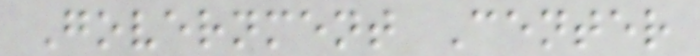Government Center
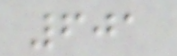601
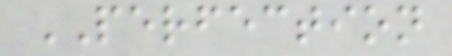PERFECTION
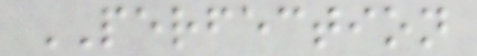PERFECTION
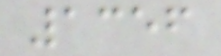1356
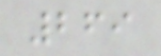269
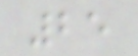25
